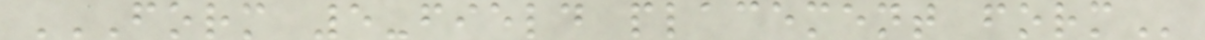FORM 5-FIELD PLACEMENT FORM
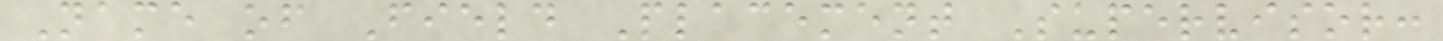Name of Field Placement Supervisor:
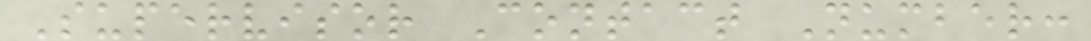Supervisor Contact Number:
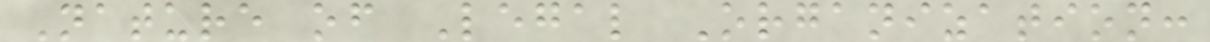Nature of Legal Organization:
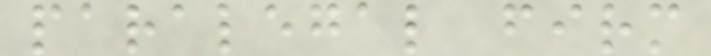paralegal firm
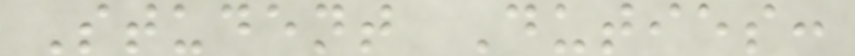Student Duties:
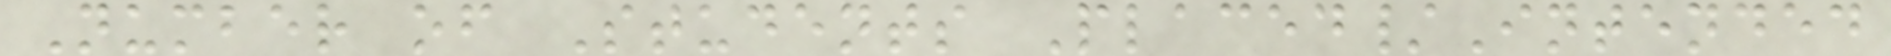Number of Students Placed/Intended
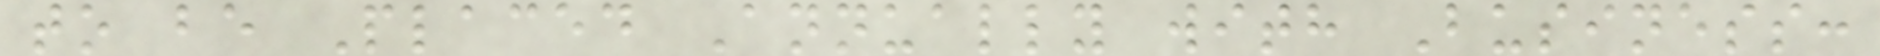to be Placed Annually with Business:
